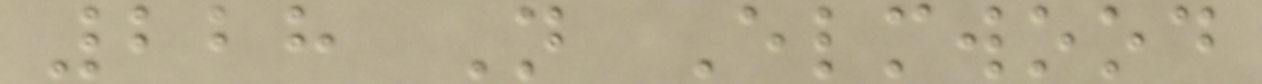228 N Elmwood
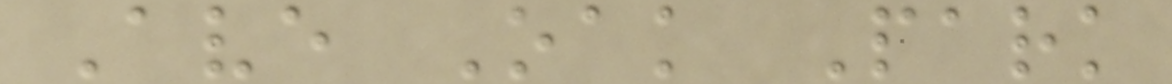Ave Oak Park
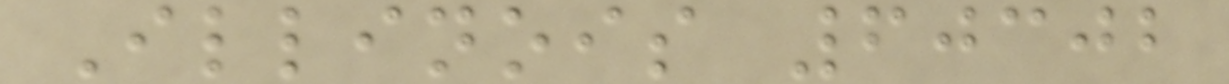Illinois 60302
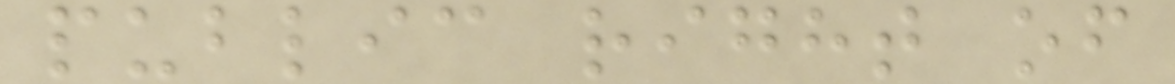public right of
